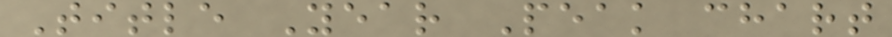Title Year Peak chart
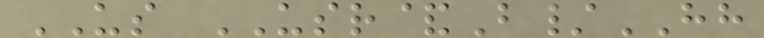US USR&B/HH
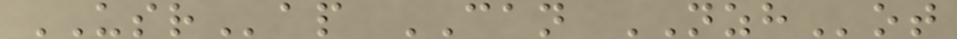USRap CAN NZHot
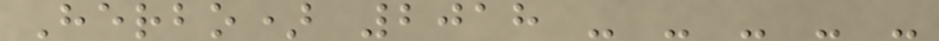Herbo) 2018 - - - - -
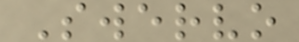Swervo
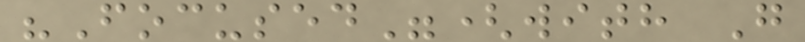"Focused"(with G
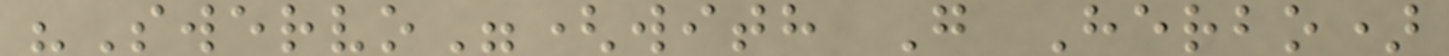"Swervo"(with G Herbo)
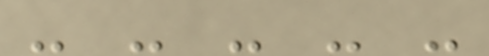- - - - -
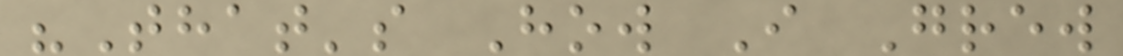"That's How I Grew
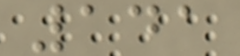141
